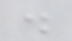.
